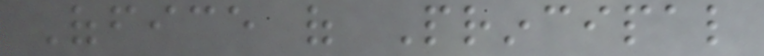Office of Principal
